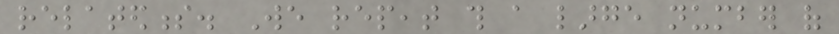relatedness. We repeat this a large number of
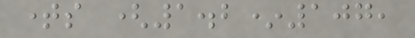times (1.2*107,
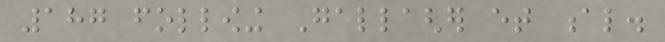187 following Gallagher et al.
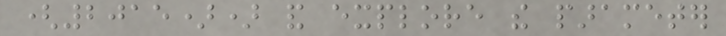(2015)) and explore the parameter
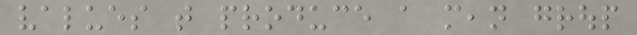values that produce a mean group
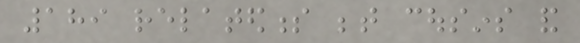189 relatedness between cousins and
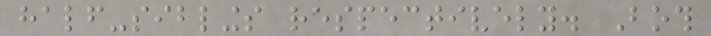half-siblings respectively. Both
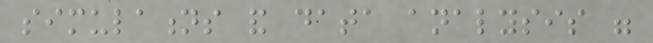simulations and data analysis were
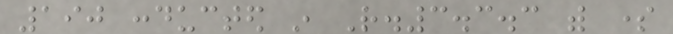190 conducted in R.3.3.3 with some
